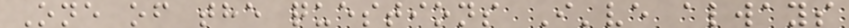One of the questions I've always
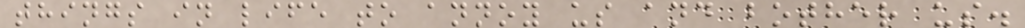things in life to annoy us and bother us.
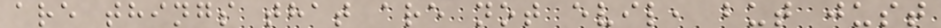are things that are not evil, but just
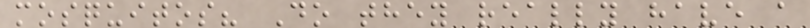mosquitos? Do they really have a
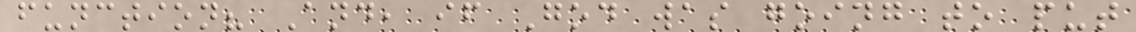function? And, if God was going to put
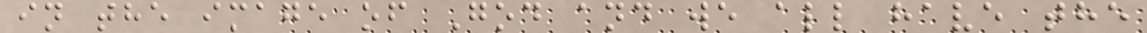in the image of God and we all have the
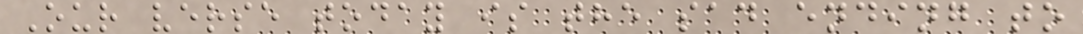Our verse today is the sad ending to
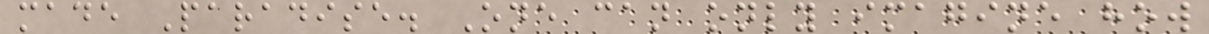made Paradise. One can only imagine how
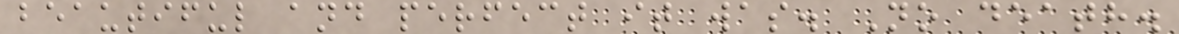beautiful and perfect it was. No death.
